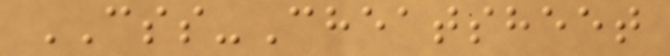CSS-Cheatsheet
